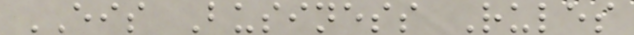EIS Business Rules
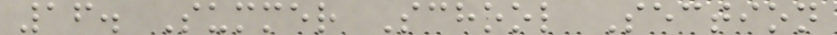16. Summer School Section
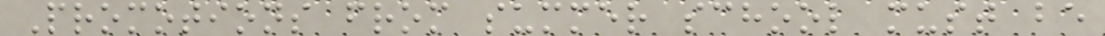Promotions from summer school must be
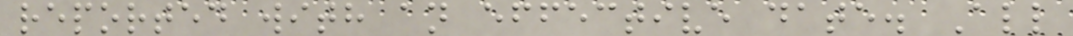reported with an effective date. All
